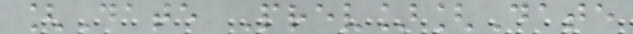[Date Prev][Date
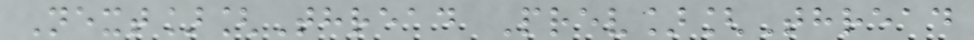Next][Thread Prev][Thread
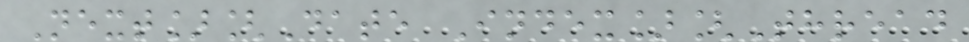Next][Date Index][Thread
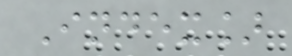Index]
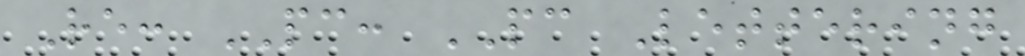Re: PC: PC Lettering
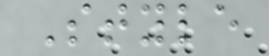Style
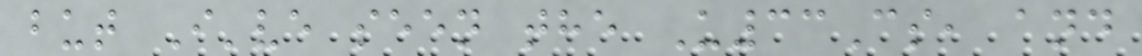but I've seen the U33Cs, and
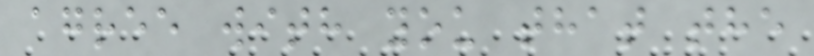agree with you that the
